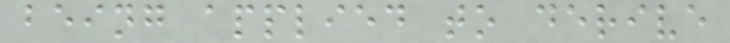being applied to derive
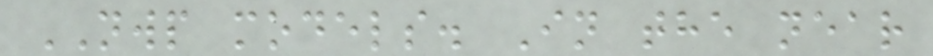NWP models. In the near
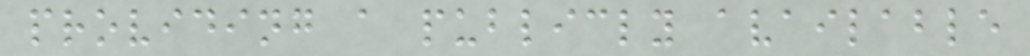providing a publicly available
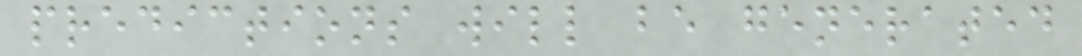predictions will be generated
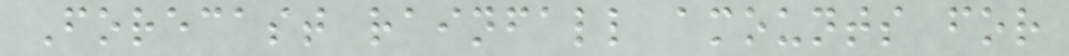Forecast rainfall amounts for
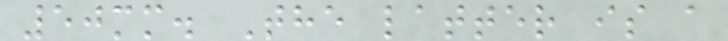50mm. The latter is a
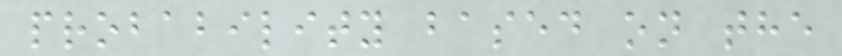probability based on the
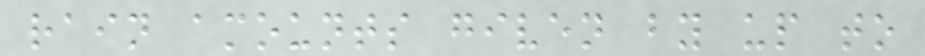rain amounts given by up to
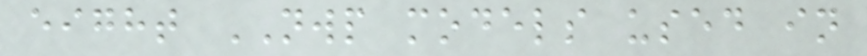eight NWP models used in
